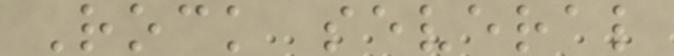Rock several
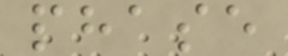phase
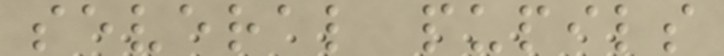several pupils
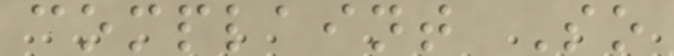complaint So
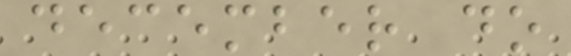december do
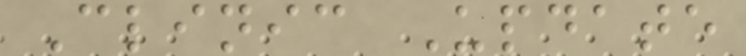Clinic Update
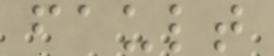fault
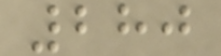280
